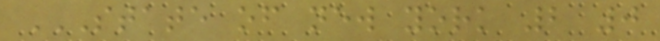STATE OF NEW YORK 2 0
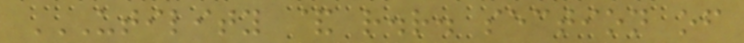UTILITY & R.R. SECTION OF
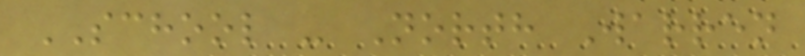SCHOOL - North Warren
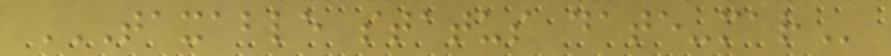TAXABLE STATUS DATE-MAR
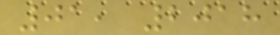01, 2018
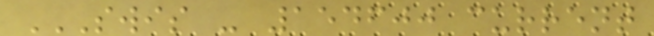SWIS - 154600 CURRENT
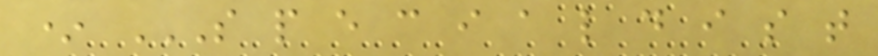* S P E C I A L D I S T
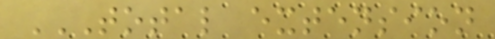TOTAL EXTENSION
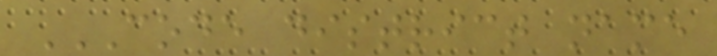CODE DISTRICT NAME
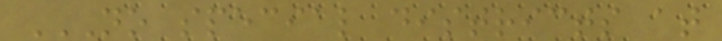NO SPECIAL DISTRICTS AT
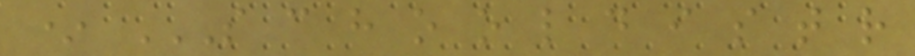* S C H O O L D I S T R
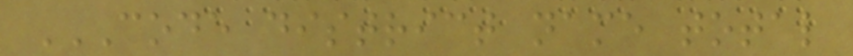CODE DISTRICT NAME TOTAL
